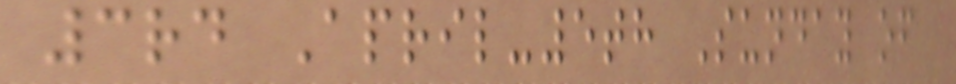3rd April-5th Sunday of
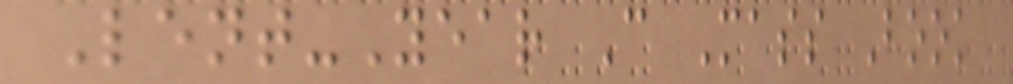Lent-Year C Mass Book
